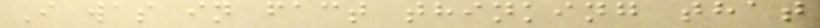I was in fact thinking that
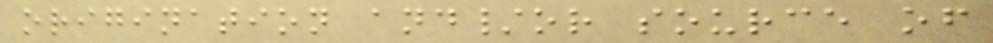origination and/or source of
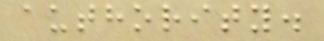authority.
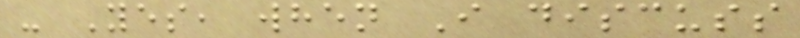- Yes, when I discuss
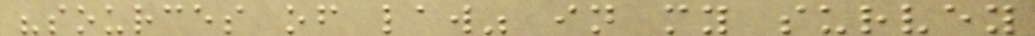"sources of law" in my survey
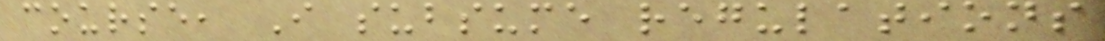course, I subsume regulations
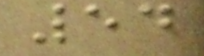54
